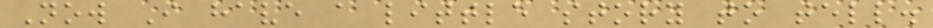Now I have a little story to tell.
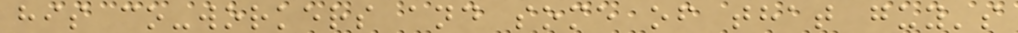his co-workers and some of that guy's
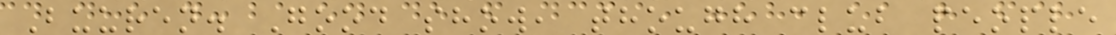Buuren. Good show, though club people
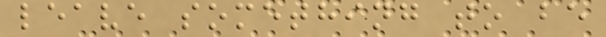leave something to be
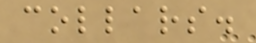collars.
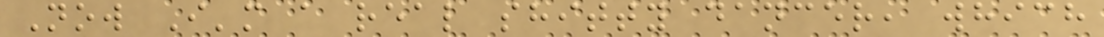Now I'm a real shitty dancer, which
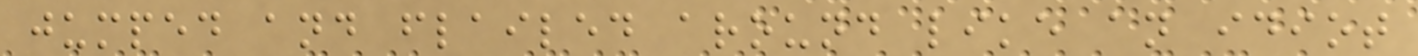jumped and flailed around like an idiot
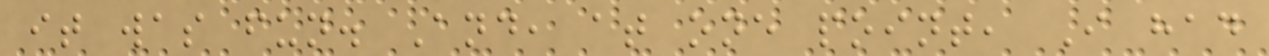it was fun. And, at one point, I had
